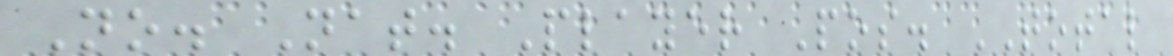No. Nat. Player Pos. TOTAL
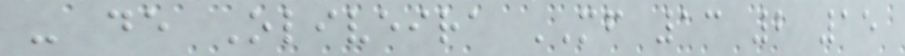- de Oliveira MF 13 2 15
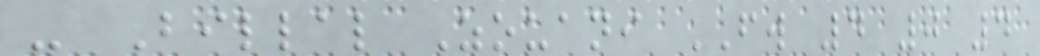- Billal Zouani FW 4 0 4
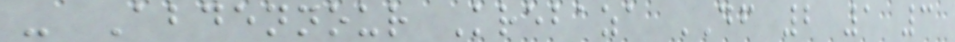- Abdennour Krebaza DF 2 1 3
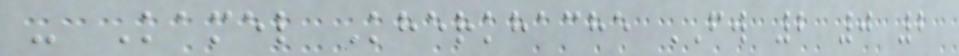- Kamel Kherkhache FW 2 0 2
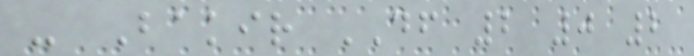- Bakir DF 2 0 2
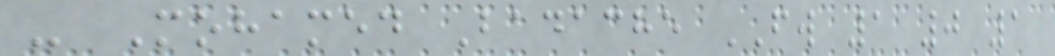- Mohamed Badache FW 1 0 1
